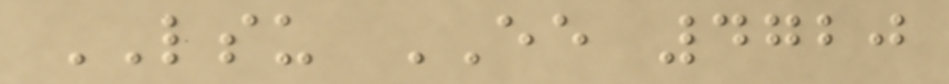LSU EE 4720
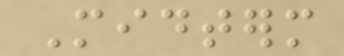Midterm
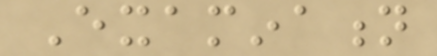Examination
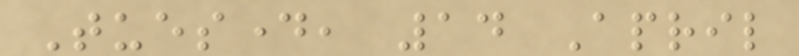Tuesday, 14 April
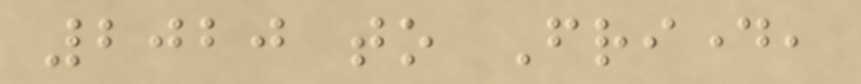2020 to Friday,
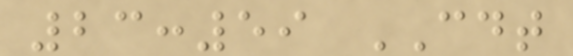23:59 CDT
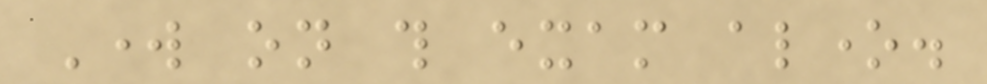Work on this exam alone.
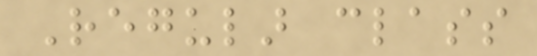Regular class
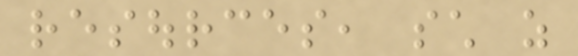resources, such as
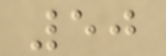50
